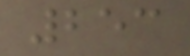253
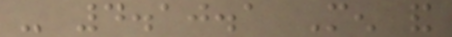- 4.10.1 Men and
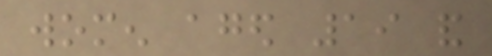women aged 19 and
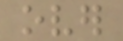over
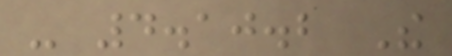- 4.10.2 The
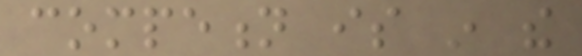competion is in the
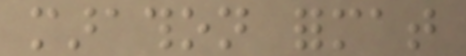marathon format
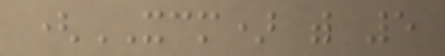(XCM) with 5
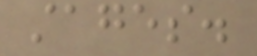stages.
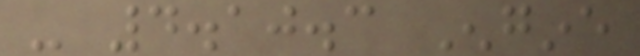- 4.10.3 Engine
